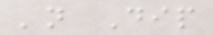'n Dip
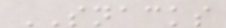SNACKS
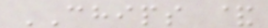CHIPS &
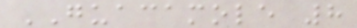GUACAMOLE 8
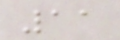11
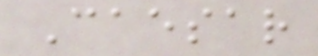Caesar
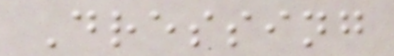Dressing
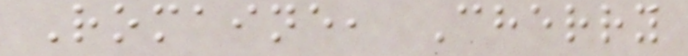Romaine, Cherry
